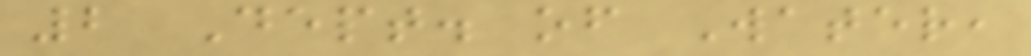2 Dept. of Water,
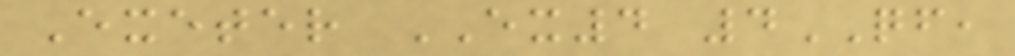Exeter EX4 4QF,
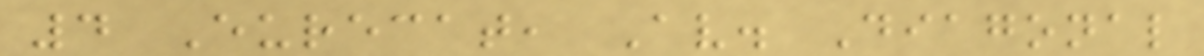4 Eurecat, Av. Diagonal
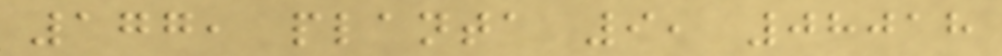177, planta 9, 08018
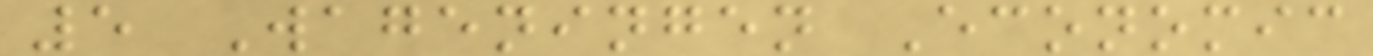5 Wageningen Economic
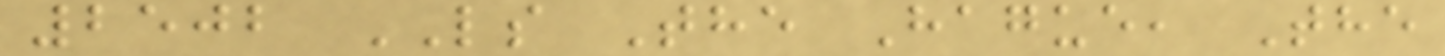2502 LS The Hague, The
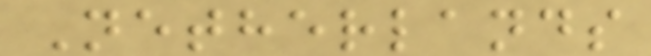Netherlands
